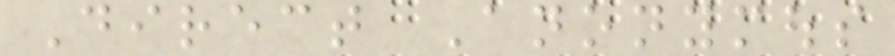Direct Anonymous
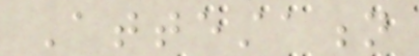Attestation
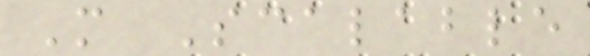More Scalable
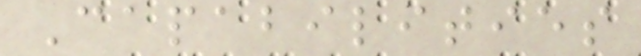Capabilities
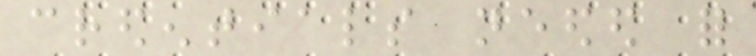credentials needed for
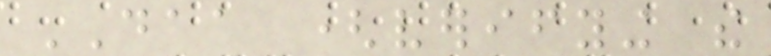DAA (verifying the
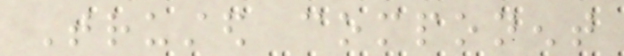Trusted component
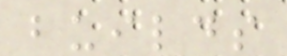builds
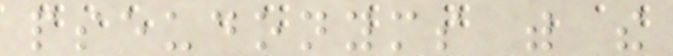pseudonyms with the
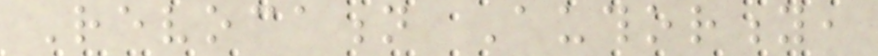Revocation Authority,
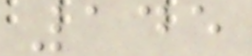145
